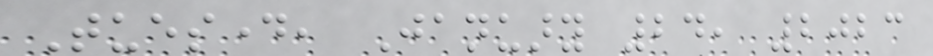Tuesday, January 24, 2023
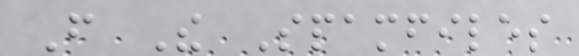From The Spamfiles
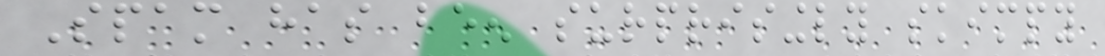Spam has been surprisingly skimpy
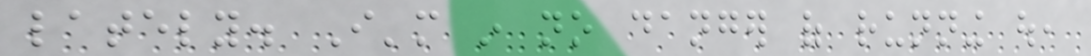lately. I'm in no danger of running out,
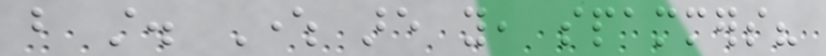but still. Where are you, spammers?
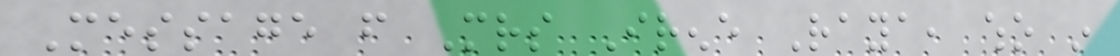Message from Mrs Irene Raya, who in
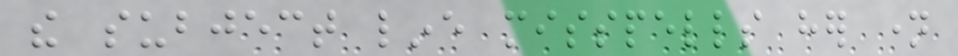the subject line misspells her name
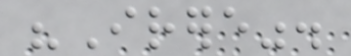"Irere".
